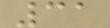31
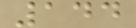144
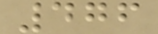476
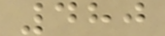480
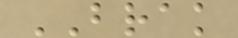BRAK
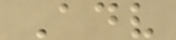Adv
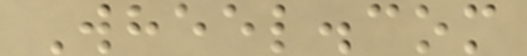Wheel.com
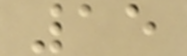15
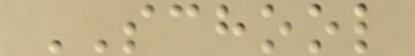SCHOOL
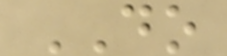DO
